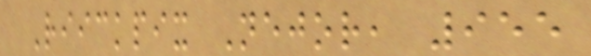Riickpix Nejor, 955
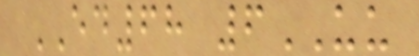ED68 6UU
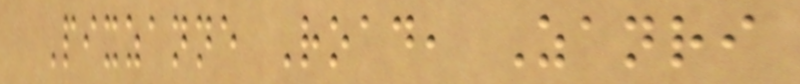Pixzanne Road, Zanri
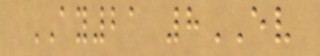AY21 8EV
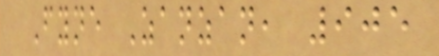Fyne Zanzan, 905
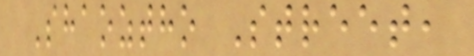Shaoztho Street,
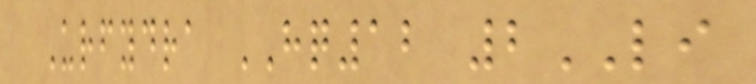Urfydra HQ12 2LI
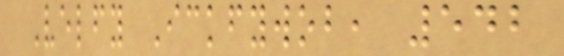Velfy Ickfywob, 542
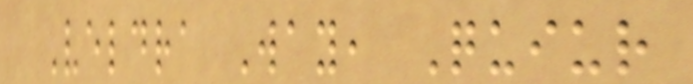Veldra Way, Quiur
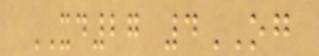XD27 4OG
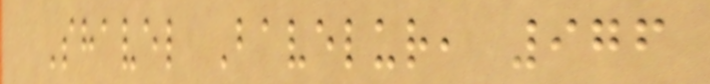Shavel Bavelur, 976
